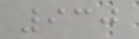930
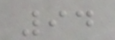94
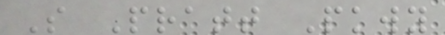S Pratt Pkwy
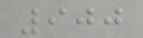900
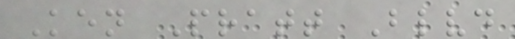Ken Pratt Blvd
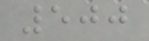500
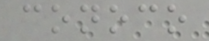conoco
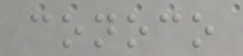conoco
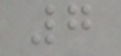7
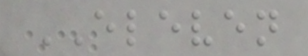ELEVEN
